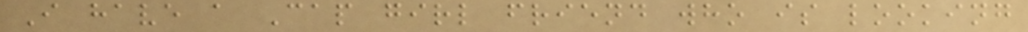I have a Cap girl friend who is looking
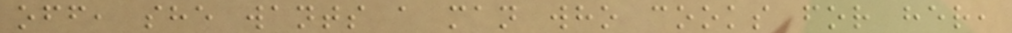off, she wants a man who cooks for her,
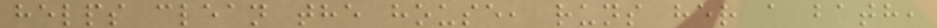helps clean the house, runs her a bath,
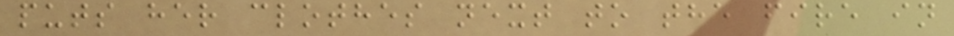puts her clothes next to the fire in
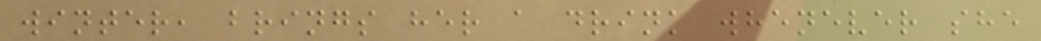winter, brings her a drink whenever she
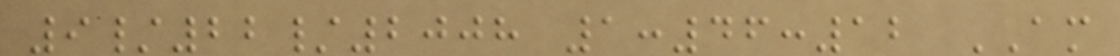9/22/2008 1:46:12 AM
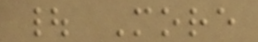| More
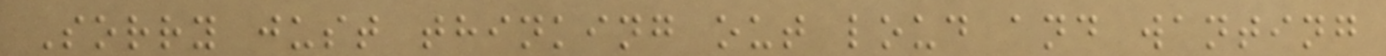Sorry just thinking out loud and wanting
